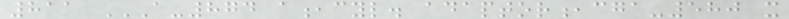811 A-874 A,CYL. ADAPTOR,CGA-580 X
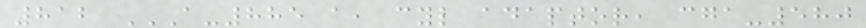812 A-885 A, CYL ADAPTOR, CGA-580
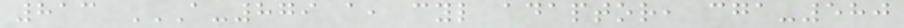813 A-879 A, CYL ADAPTOR, CGA-580
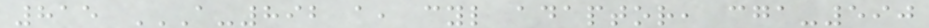815 A-892 A, CYL ADAPTOR, CGA-590
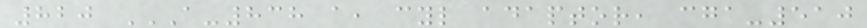820 A-838 A, CYL ADAPTOR, CGA-510
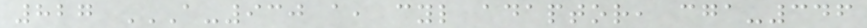827 A-930 A, CYL ADAPTOR, CGA-346
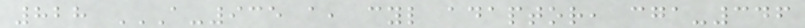828 A-935 A, CYL ADAPTOR, CGA-346
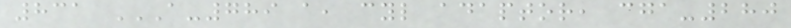831 A-789 A, CYL ADAPTOR, CGA-280
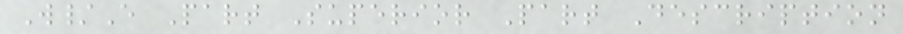W/E Part Superior Part Description
